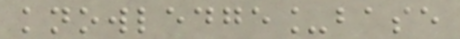knowledge_base
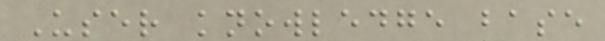User knowledge base
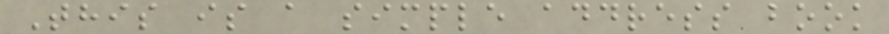This is a simple address book
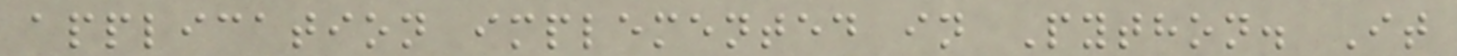application implemented in Python. It
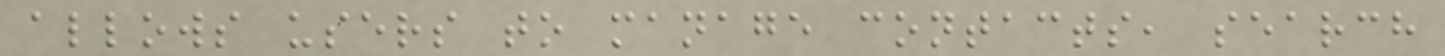allows users to manage contacts, search
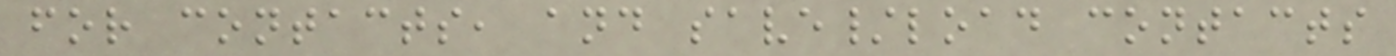for contacts, and save/load contacts
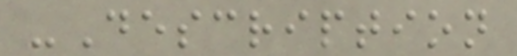-Description
